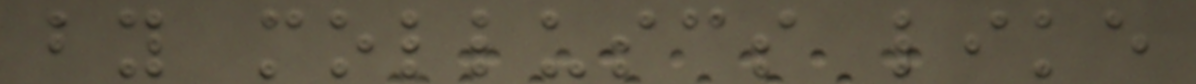by molluscs like
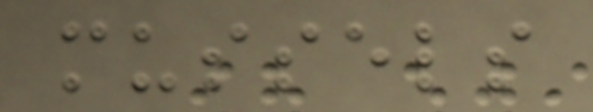mussels
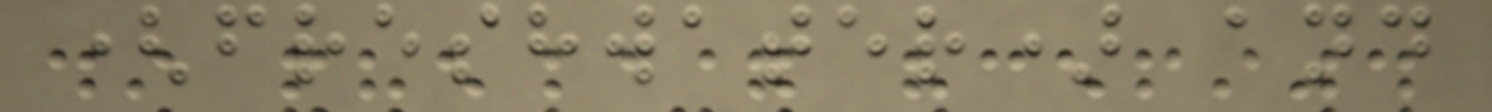(freshwater) and
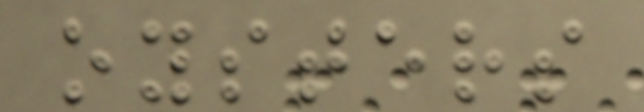oysters
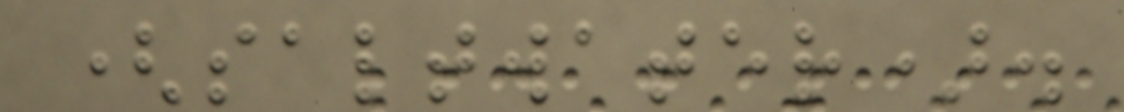(saltwater).
